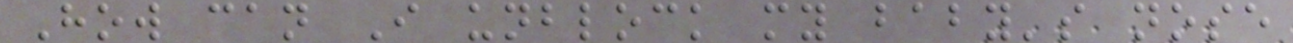How can I unblock my baby's nose
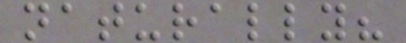naturally?
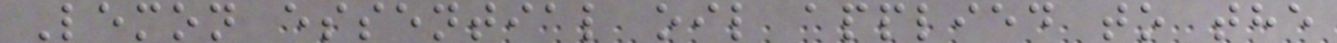Lemon essential oil applied to the
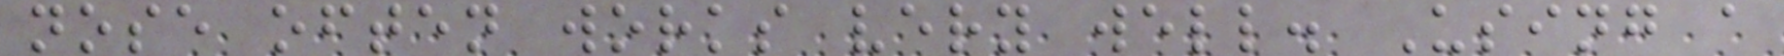nose often works very well. Using a
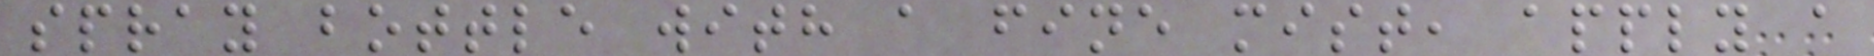spray bottle with a fine mist, apply a
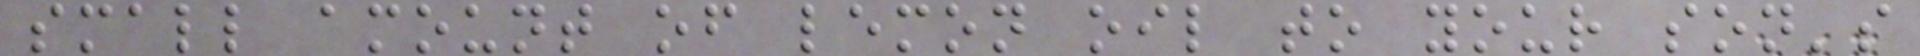small amount of lemon oil to your son's
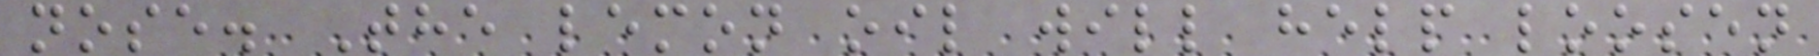nose. The lemon oil will help loosen
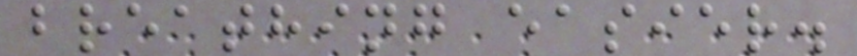breathing easier.
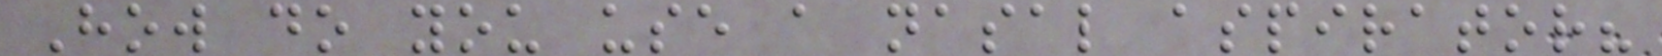How do you use a nasal aspirator?
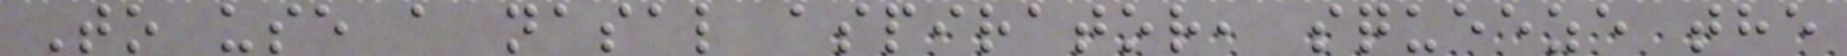To use a nasal aspirator, squeeze the
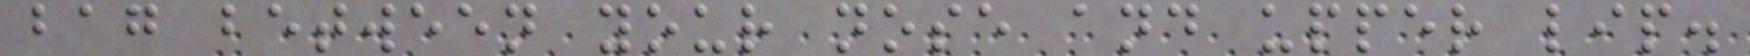bag between your nose and upper lip.
